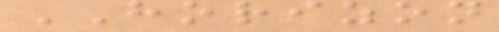HORIZON
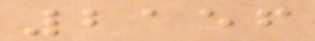2156
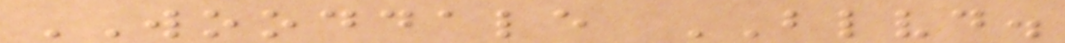WOODDALE BLVD.
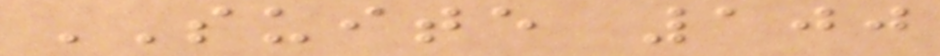SUITE 100
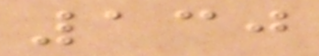130
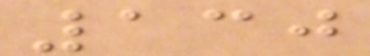130
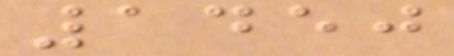1450
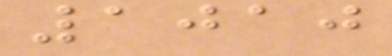1010
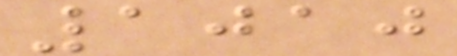1010
